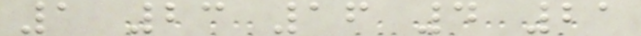1 23 16 4 21
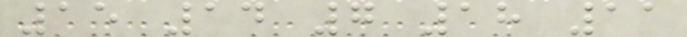15 14 7 18 11
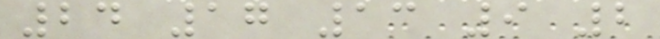24 17 13 9 2
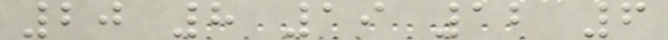20 8 19 12 6
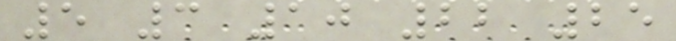5 3 10 22 25
